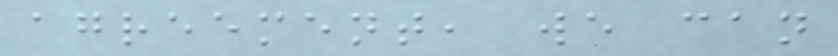agreement, we can
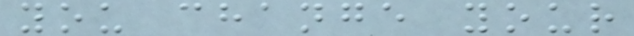you change your
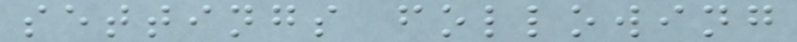settings following
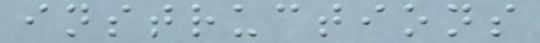instructions
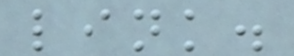link.
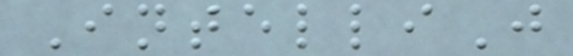IntelliJ
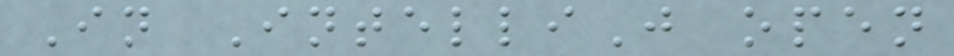In IntelliJ open
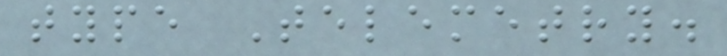type Telemetry.
